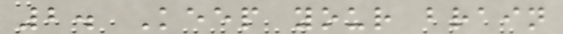2. Keep your brain
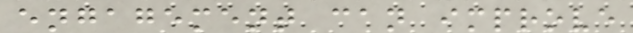engagement can improve
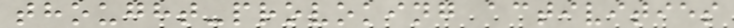thought-provoking activities
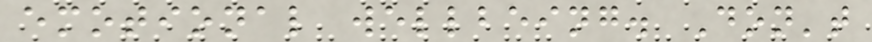emotional wellbeing. Don't
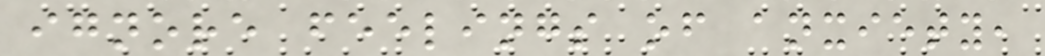ignore feelings of anxiety,
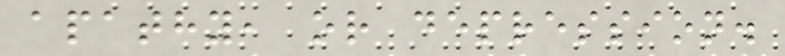apathy, or depression.
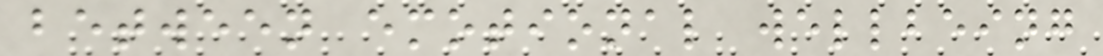between emotional wellbeing
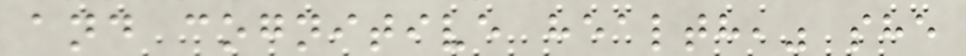and cognitive health," she
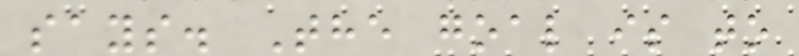says. The goal is to
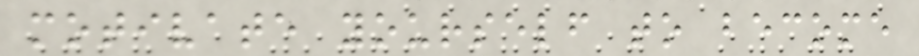motivate yourself to become
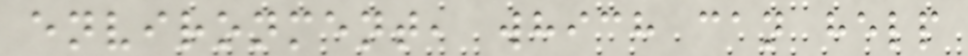environment, which can help
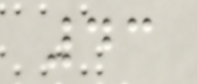43
